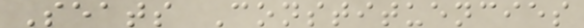Seats Constituencies
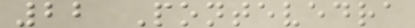22 Pontevedra
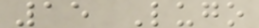15 Lugo
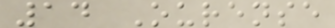14 Ourense
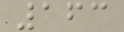163
